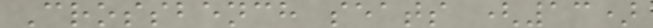Crossbench seats (13)
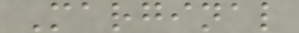Marginal
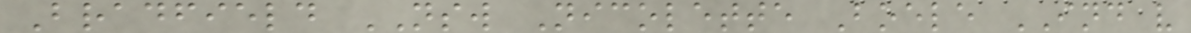Bradfield NSW Nicolette Boele IND v
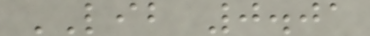LIB 0.01
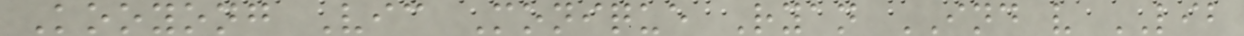Kooyong Vic Monique Ryan IND v LIB
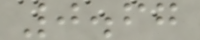0.67
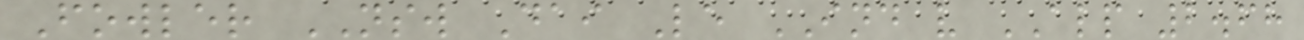Fowler NSW Dai Le IND v ALP 2.68
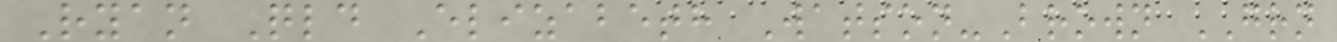Ryan Qld Elizabeth Watson-Brown GRN
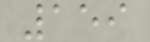159
